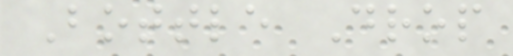Bottle Drop
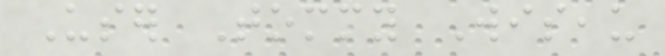User Tommy Wiseau
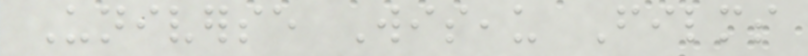Universe Wiseau Films
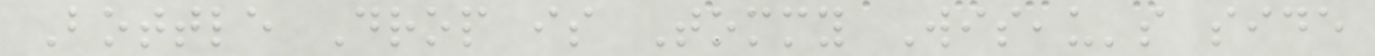Bottle Drop is Tommy Wiseau's side
